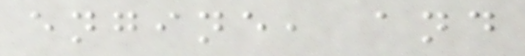engine, and
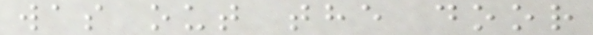was out the door
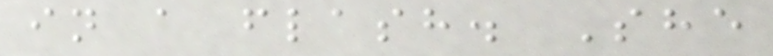in a flash. She
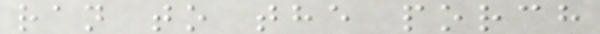ran to the porch
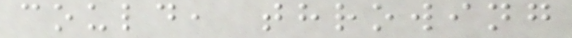could, throwing
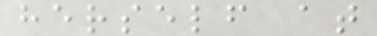herself at
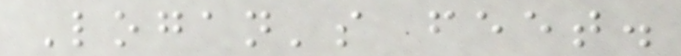Logan's feet.
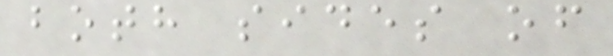both sides of
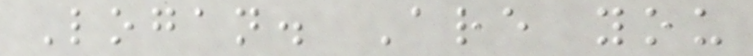Logan. Are you
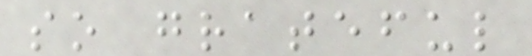so grateful
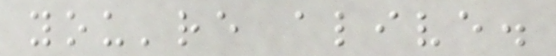you're alive.
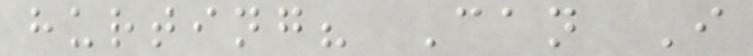hurting? Can I
